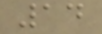14
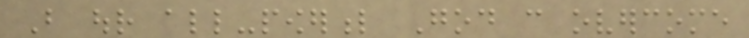But our all-powerful God can overcome
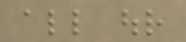all our
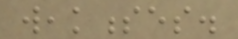weaknesses.
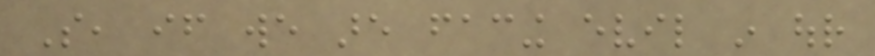So, if we are facing evil in our
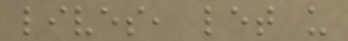lives, let us
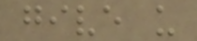give us
